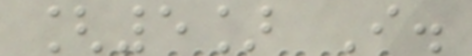[5] I.
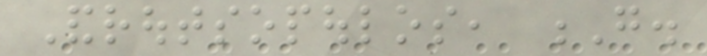Androutsopoulos, G.
